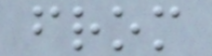from
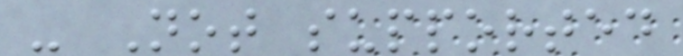- Not supported
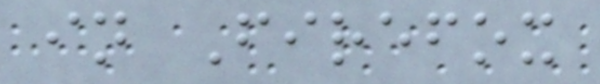in Firefox
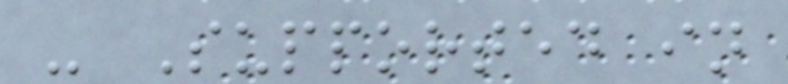- Supported in
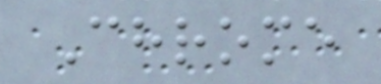Chrome
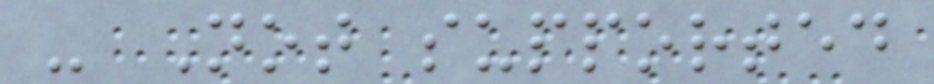- Not supported
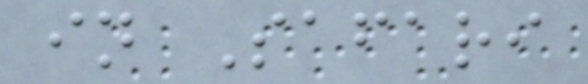in Safari
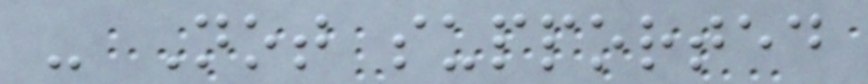- Not supported
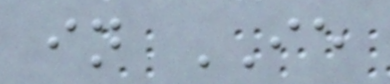in IE
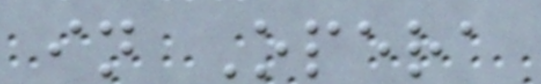in Opera
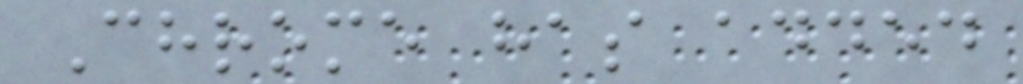Chrome has added
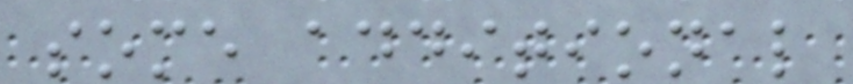some additional
